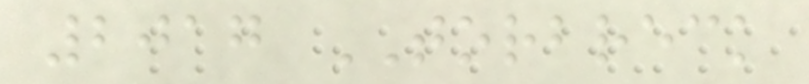2017 TORBRECK
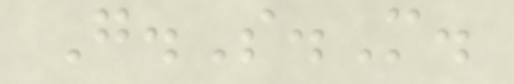G.S.M.
